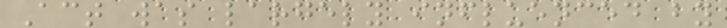Act was largely influenced by
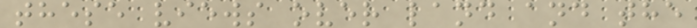these views over land and the
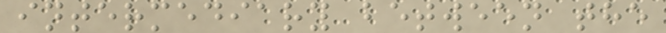intermediary between the
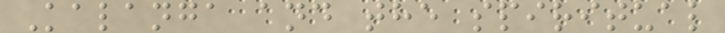Kalanga and the spiritual
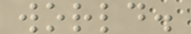world.
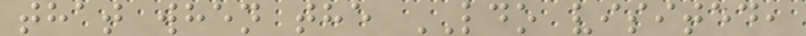that when the LDO visited,
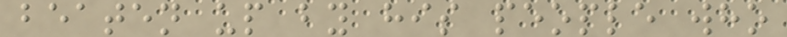beaten up by his people who
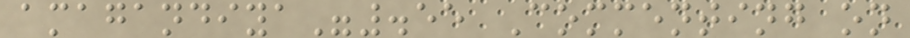amagandiya".55 Commenting on
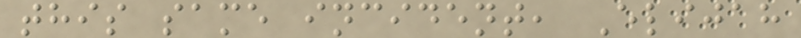this same incident, Elijah
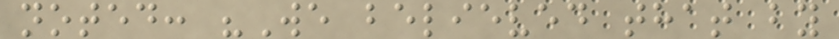noted: "We believed that by
